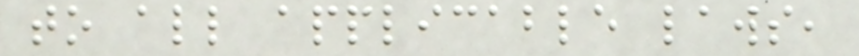to all applicable laws,
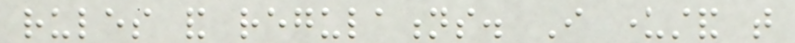rules and regulations. I understand that
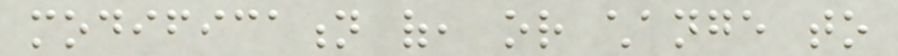modification of, or change to
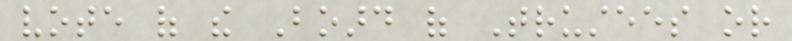vote of the Board of Trustees or
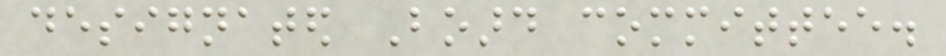designated Board committee.
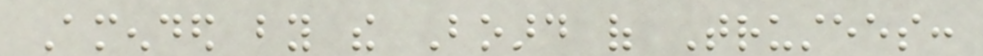Amended by the Board of Trustees:
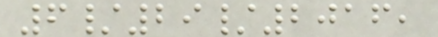6/29/2016,
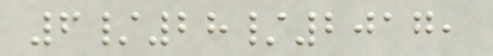6/28/2017,
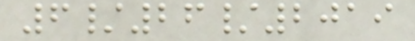6/26/2019
